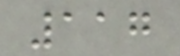117
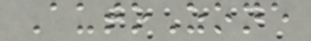AutoZone
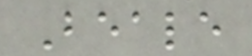Beale
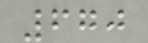670
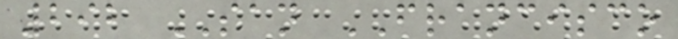292 SAN FRANCISCO
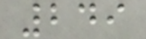249
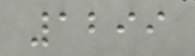1299
